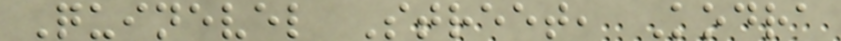Quinevel Street, Kodra
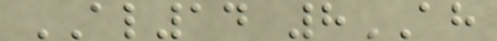AL14 8AH
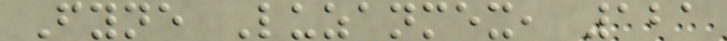Fyne Luzanmex, 121
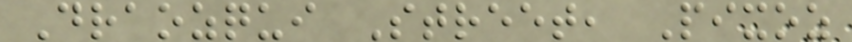Draozqui Street, Pixoz
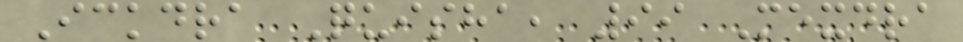Ickdra Quisha, 99 Mexdra
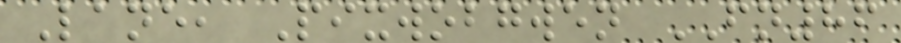Lane, Pixwobgwen FN86
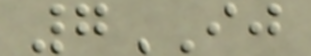7IJ
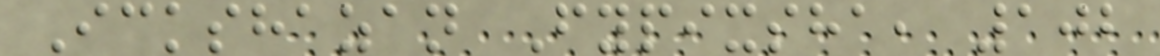Ickshazan Fypixsha, 102
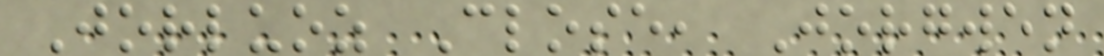Jorluoz Close, Jorgwen
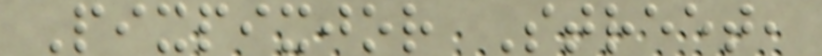Pixpixjor Street,
